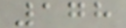178
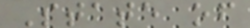State of
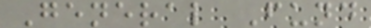General Fund
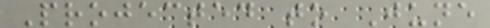Projected to June
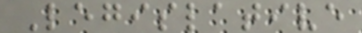Legislative
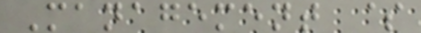Management $
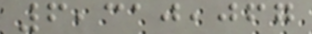6,310,067
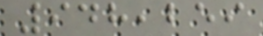948,259
